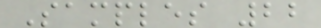Samples 22
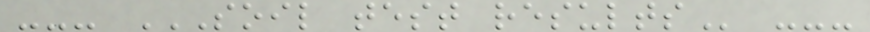--- SOIL TEST RESULTS ---
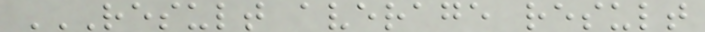RESULT AVERAGE RESULT
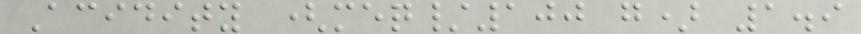Acidity (meq/100 g) 1.9
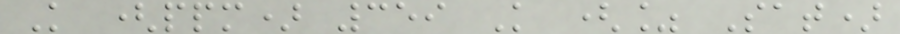K (ppm) 359 K (% Sat)
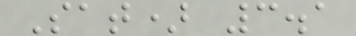Sat) 3.1
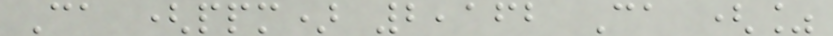Ca (ppm) 2,162 Ca (%
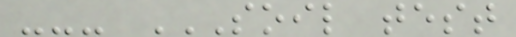--- SOIL TEST
